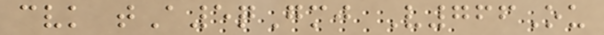cvk tA5qGmj V766Ou
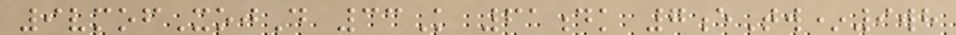9vmofXojD 33K 61dk 7eTw*9wh
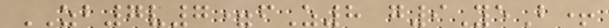ZB7v7=fZ8 g9YeB+
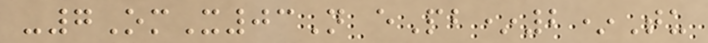-7OmX03N ePb*2*Tu
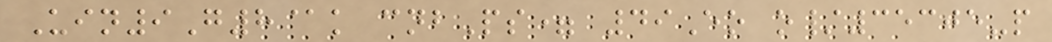Uin9G8@k cnbPs= 49Eo o/35305-p
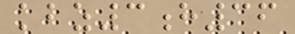kbz3h36
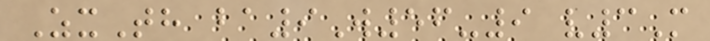ZxTh ba9W56-9 v3M
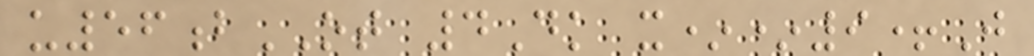u56bOT 4Dk x**9+J
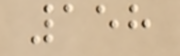158
